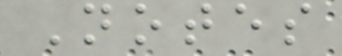Notes
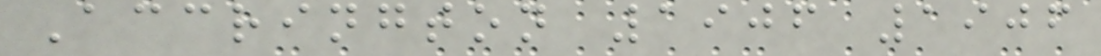Accrington 1906 1906
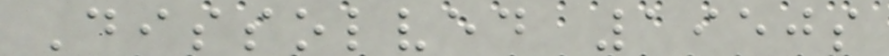Dissolved 1950s
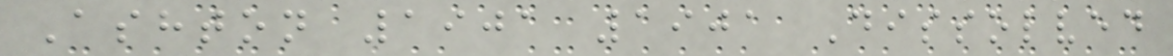Ashton 1901 1901 Dissolved
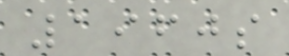1960s
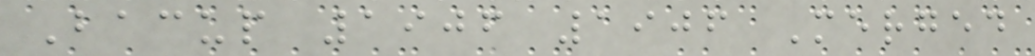Bacup 1906 1906 Merged
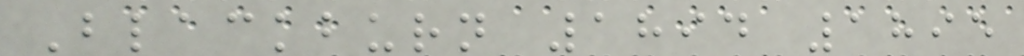Blackburn 1894 1895
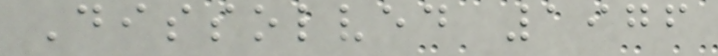Dissolved 1976
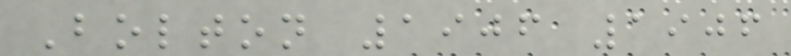Bolton 1906 1906
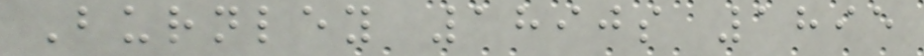Burnley 1890s 1895
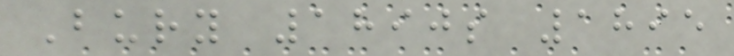Bury 1890s 1895
